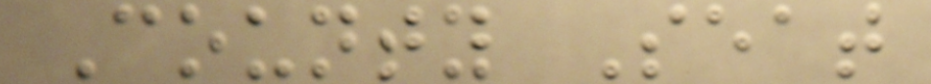County Seat
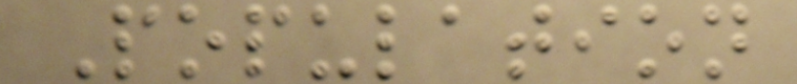Population
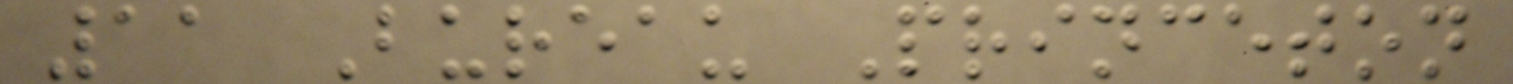11 Bureau Princeton
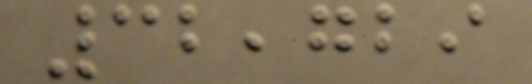32,729
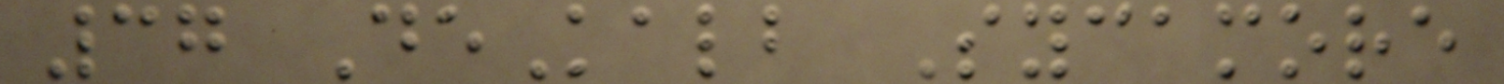37 DeKalb Sycamore
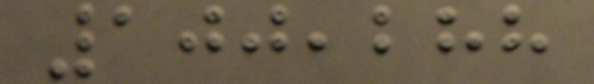100,288
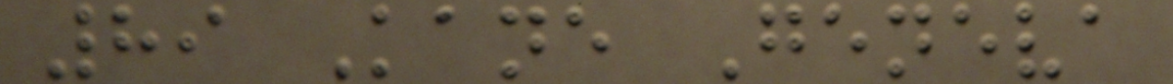89 Kane Geneva
